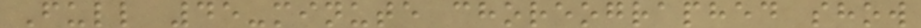Full 45-minute choreographed show
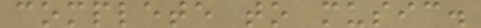complete to music.
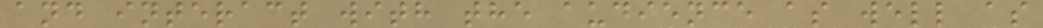and interact with the audience as well as
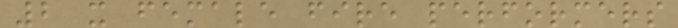2 x female fire performers
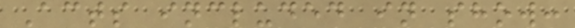Acts included in show:
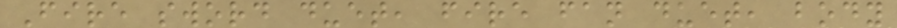Fire sword duet, fire fan duet, body
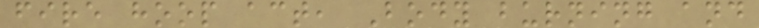fire hoop act, Body burning and
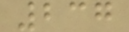237
